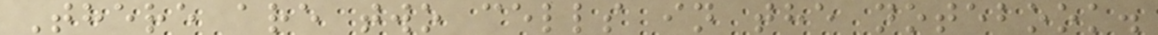There are two cells in the notebook.
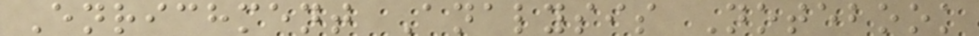Enrichment Analysis Notebook
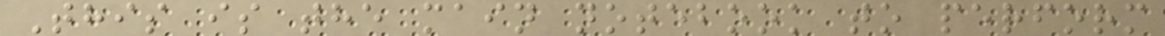This is the main notebook to perform
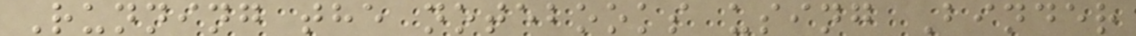Running the notebooks using Binder
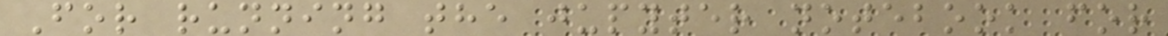For running the jupyter notebook for
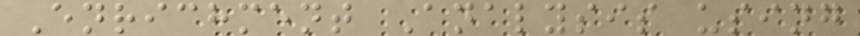Enrichment Analysis using
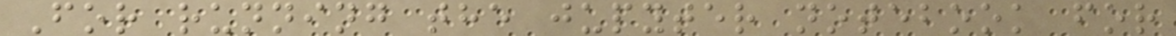For running the jupyter notebook for
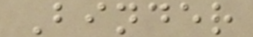Binder
